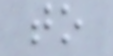to
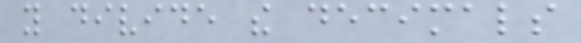you divide the decimals
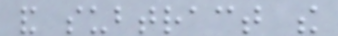and subtract the
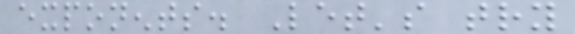exponents. Let's try
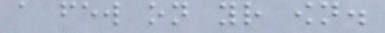a few on your own.
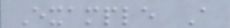Example A
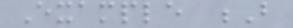Example B
